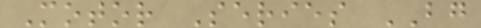Motor Series BG
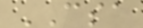CSA
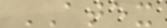ATEX
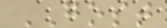GOST
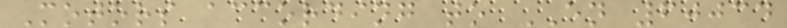Motors according to EN 60034
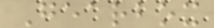Gearbox
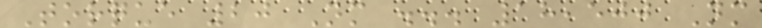Torque 20 Nm ... 18,500 Nm
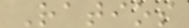Ratios
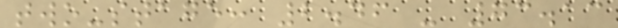two-stage: 2.46 - 73.13
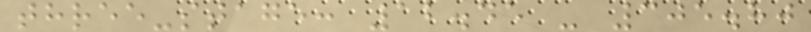three-stage: 12.45 - 305.80
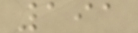191
